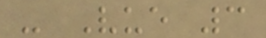- Vue 3
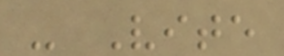- Vite
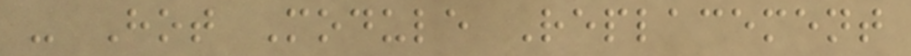- Hot Module Replacement
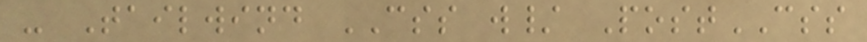- Tailwind CSS w/ PostCSS
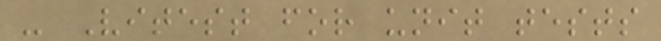- Vitest for unit tests
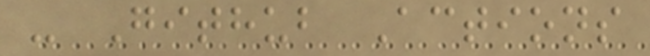- Github Actions
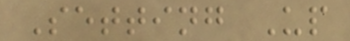Setting Up
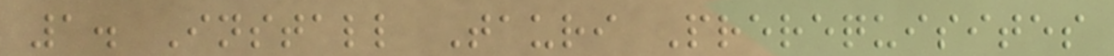1. Install Tauri Prerequisites
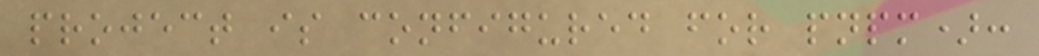project is configured for pnpm):
